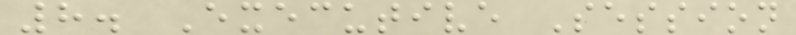8. Executive Session
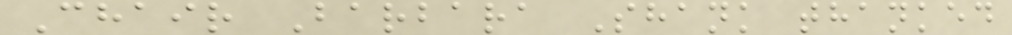Chair Barbara Shank thanked
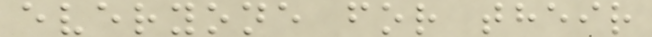everyone for their
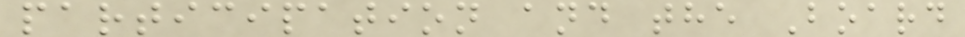participation and the Board
